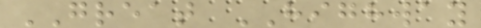GREAT HIGHWAY
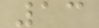13
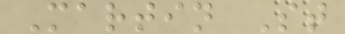Martin St
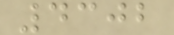4302
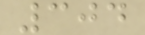304
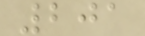201
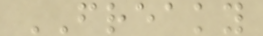FREAKY
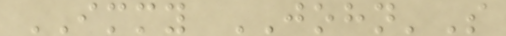IMMY JOHN'S
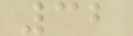32
